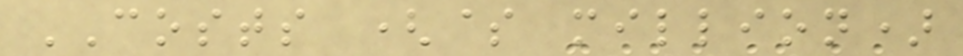COSTS ($ million)
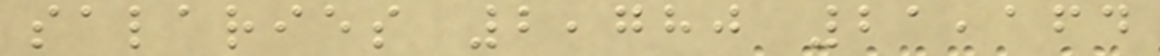salaries 2,780 21,164
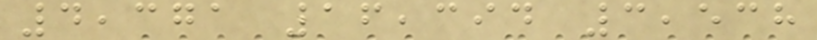4,371 16,394 3,538
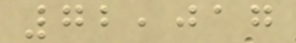72,017
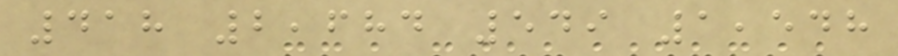418 2,684 549 1,548
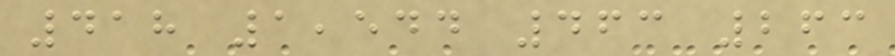418 1,544 463 263
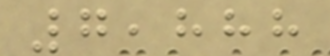7,888
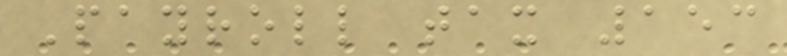Payroll tax 153
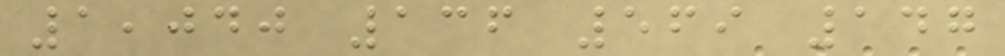1,040 136 569 147
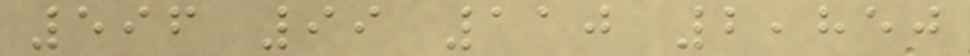596 99 110 2,850
